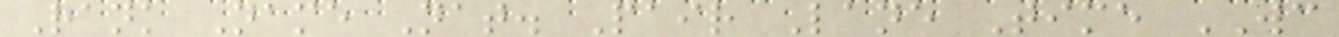Rank Name Nat. Pair Lane Time WC
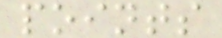points
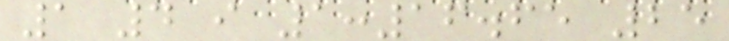1 4 i 1:16.65 25
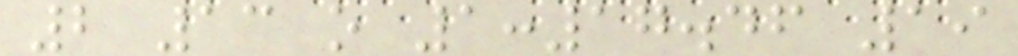2 13 o 1:17.46 19
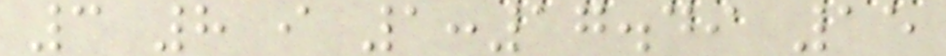3 8 i 1:17.49 15
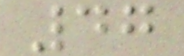47
